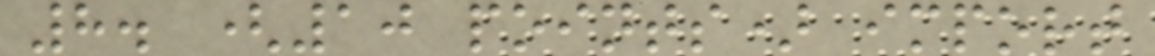8. (10 points) import
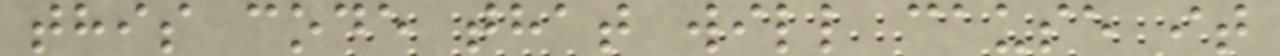this code that will cause it
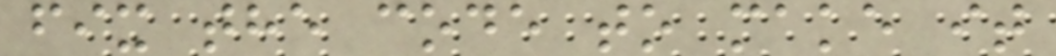fix the code to make it
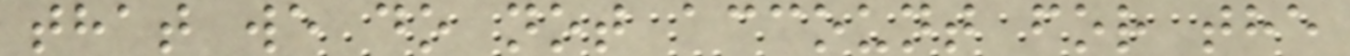that we do not account for the
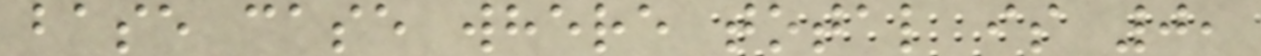base case where total is 0,
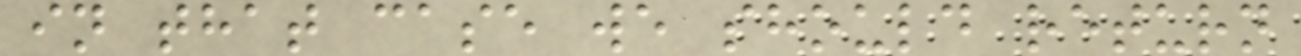in that case we should return
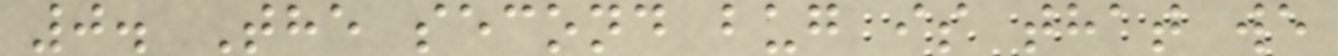0. The second bug is that we
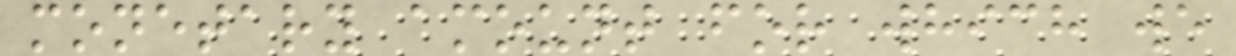monetary amount for which we
